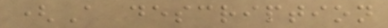(A description
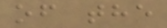of the
